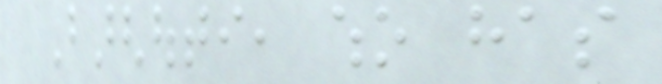Barghouti, who has
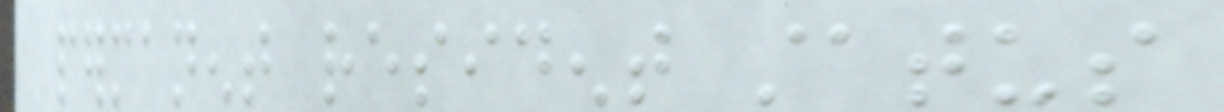permanent resident status
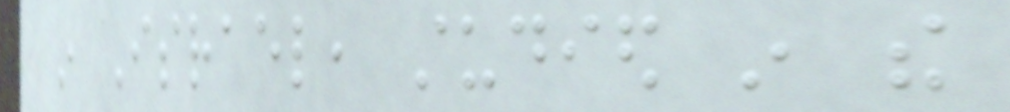in Israel, studied in the
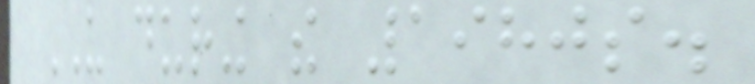US during the 1980s.
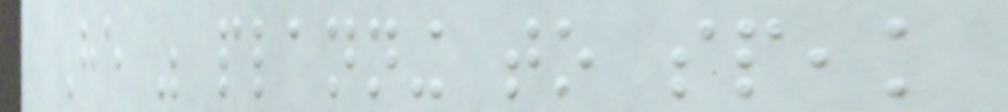He was planning to speak
